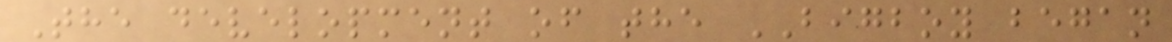The development of the BIGBOY began
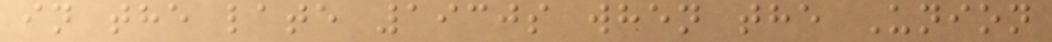in the late 1930s when the Union
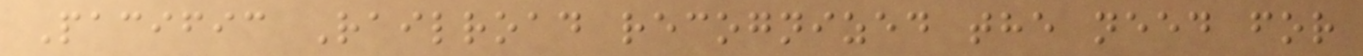Pacific Railroad recognized the need for
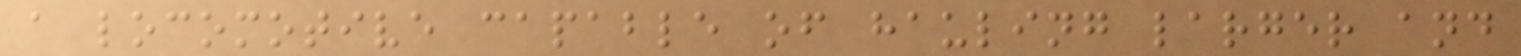a locomotive capable of hauling larger and
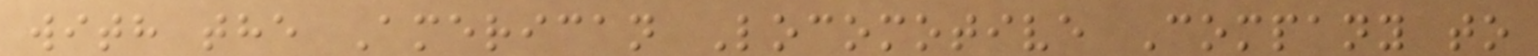with the American Locomotive Company to
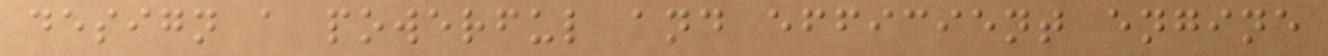design a powerful and efficient engine
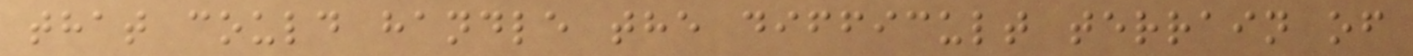that could handle the difficult terrain of
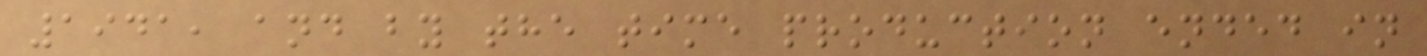1941, and by the time production ended in
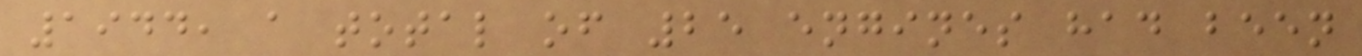1944, a total of 25 engines had been
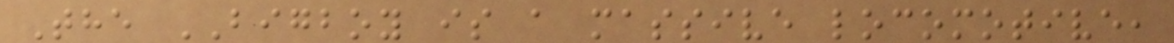The BIGBOY is a massive locomotive,
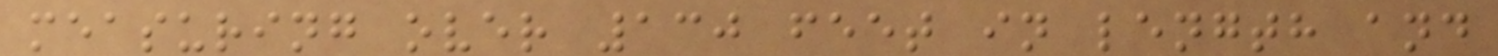measuring over 130 feet in length and
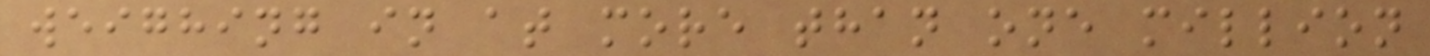weighing in at more than one million
